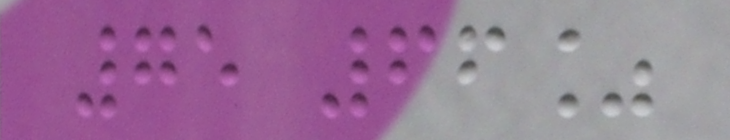75 66%
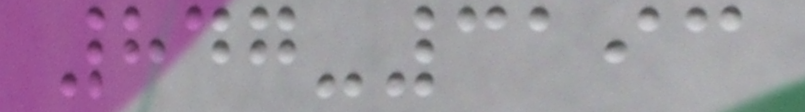847-3193
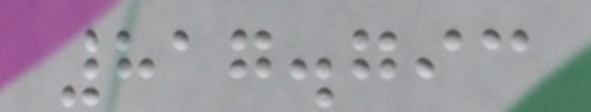817.793
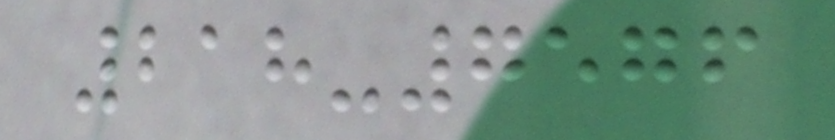218-7576
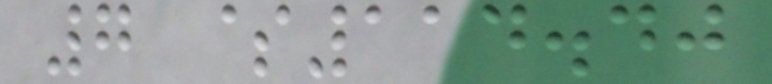7 $114.40
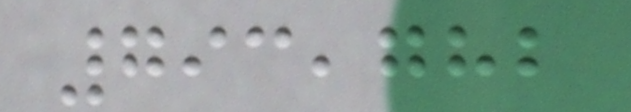793,782
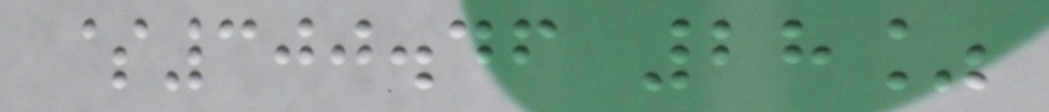$300.46 28%
